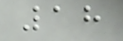18
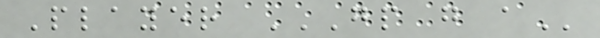Player GP G A
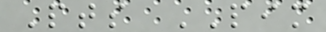Pts PIM
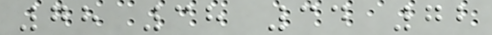78 38 34 72
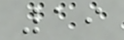19
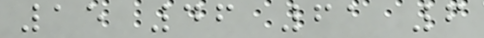15 46 61 6
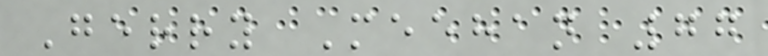Gerry Meehan 77
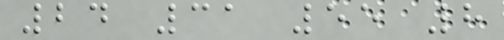24 31 55 8
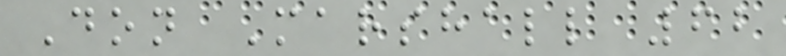Don Marshall 62
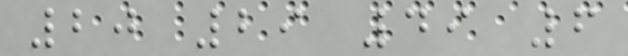20 29 49 6
